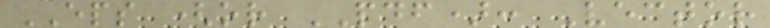EPS (or PDF): Vector
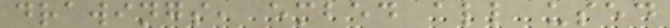drawings, embed all used
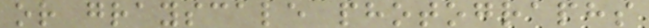or grayscale photographs
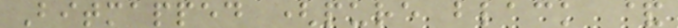Bitmapped (pure black &
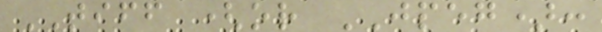TIFF (or JPEG):
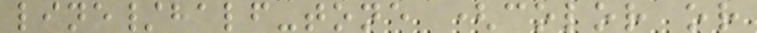line/half-tone (color or
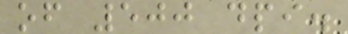of 500 dpi.
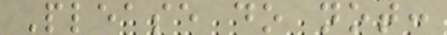Please do not:
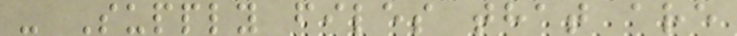- Supply files that are
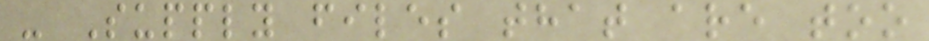- Supply files that are too
